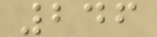246
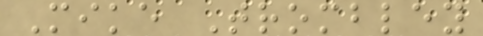Mike Trombley
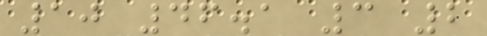10 46.1 3 2
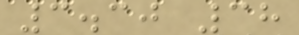3.30 38
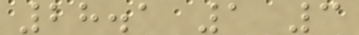28.1 1 3
